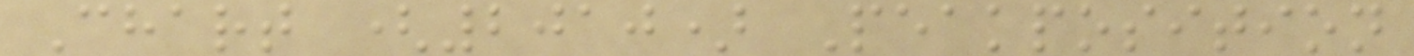Chart (2010) Peakposition
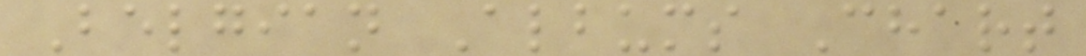Belgian Albums Chart
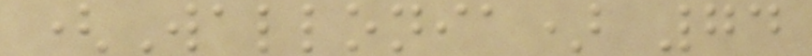(Wallonia) 74
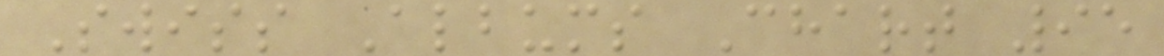Swiss Albums Chart 95
